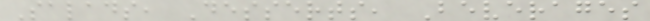Salads, Desserts, Beverages
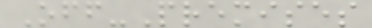Off-Premises
